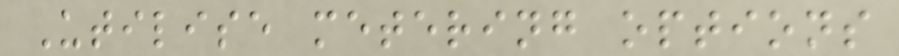Utilise metering options
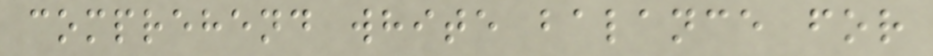comprehend white balance for
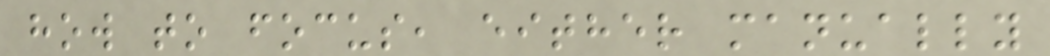how to focus, either manually
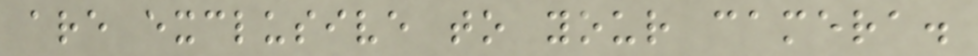are exclusive to your camera.
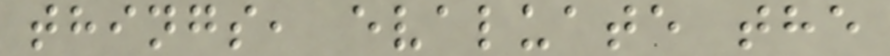things, evaluate the
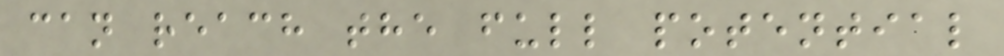can reach the full potential
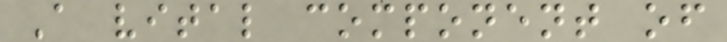A vital component of
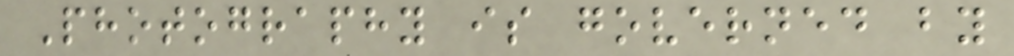Photography is governed by
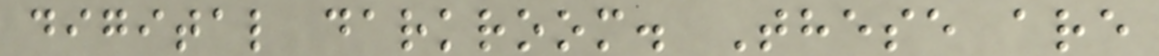digital darkroom. These are
